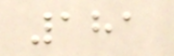181
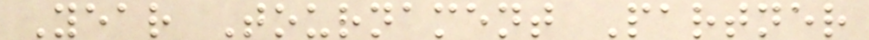Year Tournament Partner
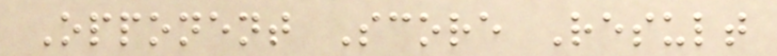Opponent Score Result
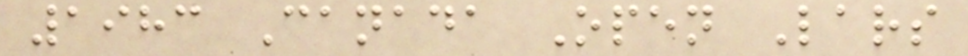1983 Canada Open Lars
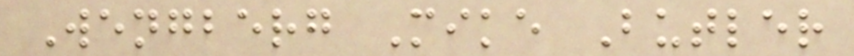Wengberg Mike Butler
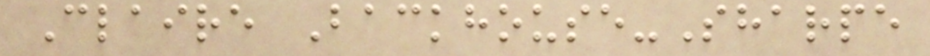Claire Backhouse-Sharpe
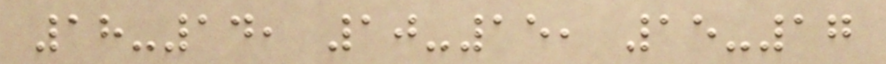18-14, 10-15, 15-17
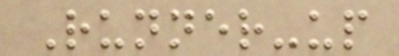Runner-up
